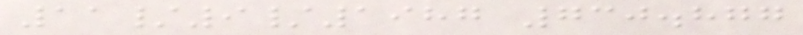11/9/1987 730.877
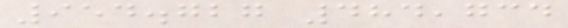954.727 484,734
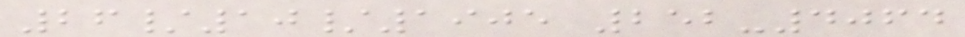26/10/1905 252-4064
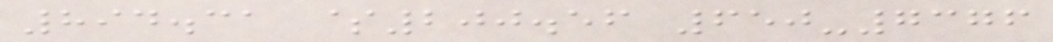894.31 $200.56 650-7376
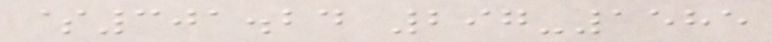$301.24 297-1585
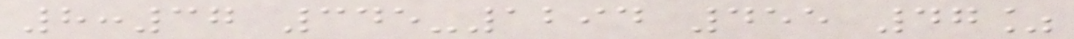8:37 345-1294 455 47%
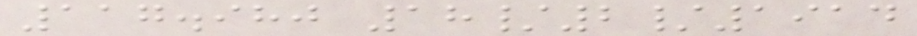117.980 18/2/1914
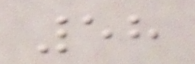58
